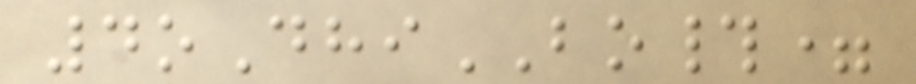4oDhiBO#=
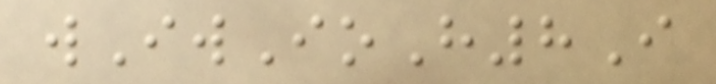wIwIoH8I
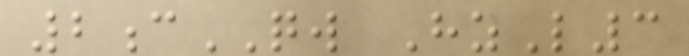2cQW HzL3
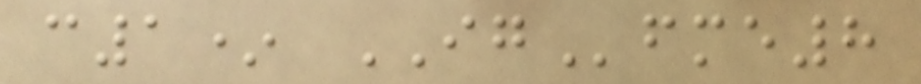c1* IGfme8
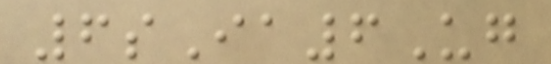6sIa6Ug
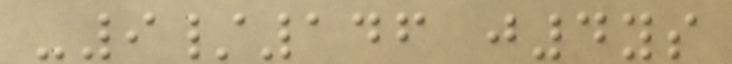-9/146 j4ys
